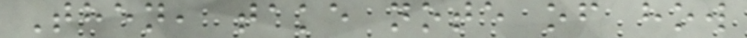Then, take note of how
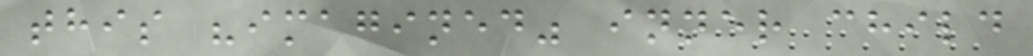this "imagined" inner child
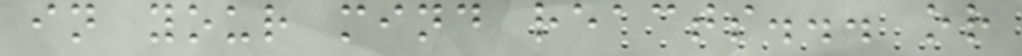in your mind reacts... or
